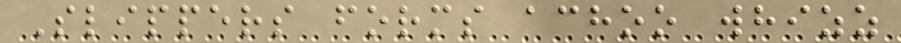Slippers forms achoo whizz
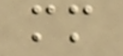mm
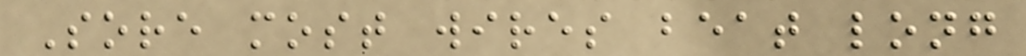Sore most wires beat long
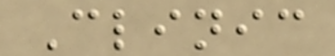Clinic
